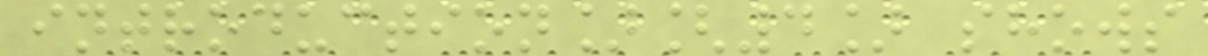introduction][4] shows
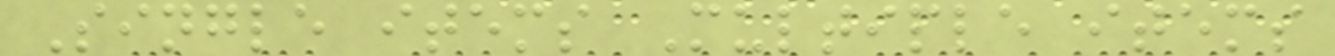Single items Multiple items
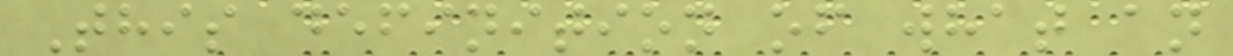This definition of what an
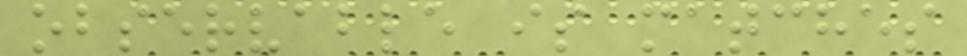observable is matches
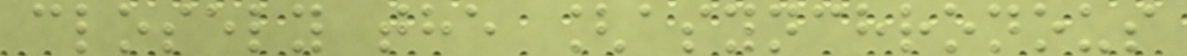closely the [asynchronous
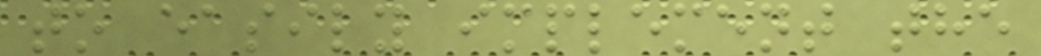to easily implement the
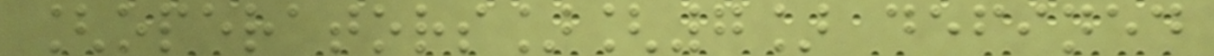[operators][7] defined
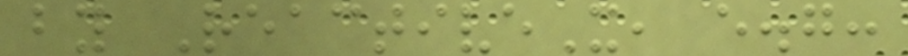by ReactiveX, e.g:
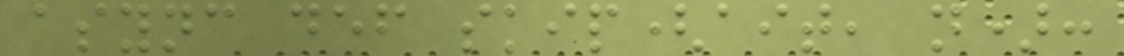async def skip(ait, n):
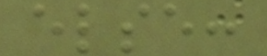else:
